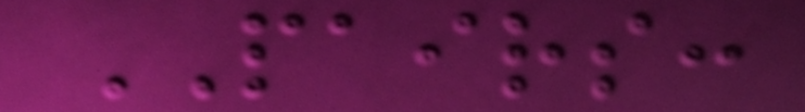PAIRS:
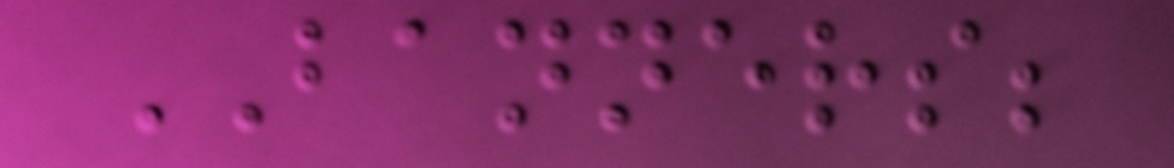BANNERS;
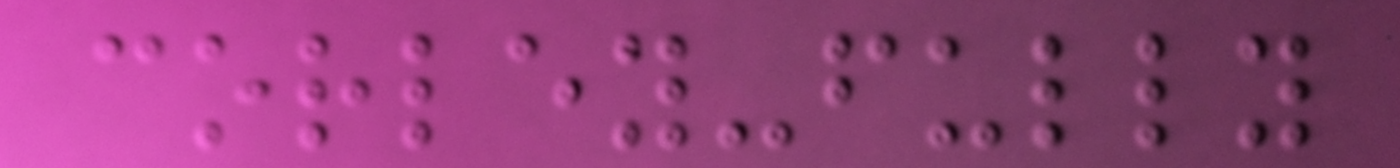corley-fully
